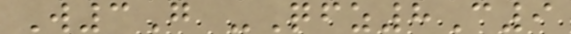W3G -Qfz8C9
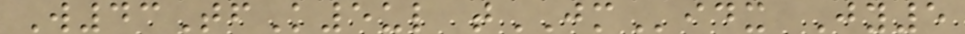W43TfK5ul tJMidx Jy5
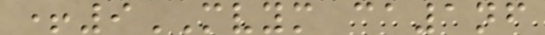+9MVYM ca1nf
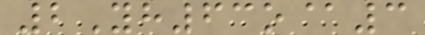2Yh63o@3
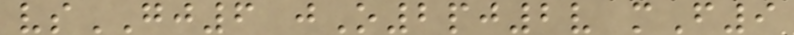vsGJ6 jO2pj2v mF9
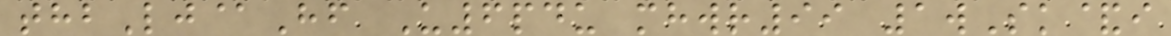thbLj@Hf U6pdu mhwr99 1wSk&i
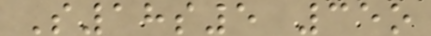S18s5 35o
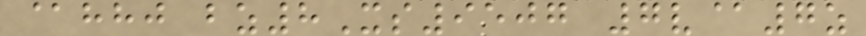@hhj bz8Xs9507 7v@7z
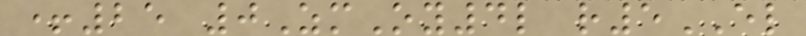+25 0ZmOy4l r5EL
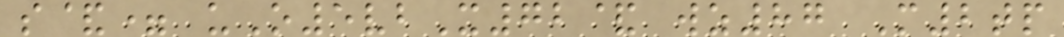s&= uO5vbX72& wz87 M2tp
